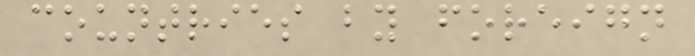countries by foreign
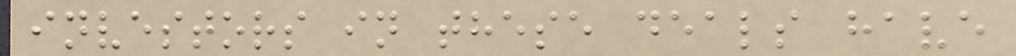investors in these deals have
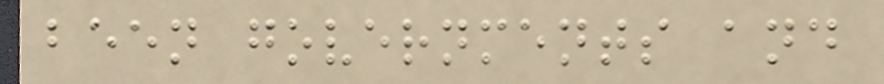been governments and
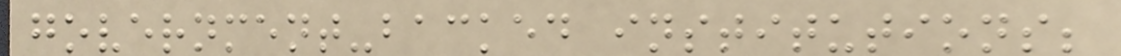government-backed institutions;
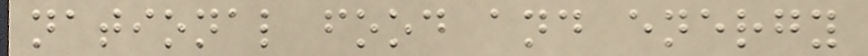national food and energy
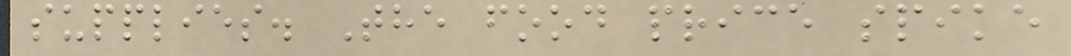supplies. The food price spike
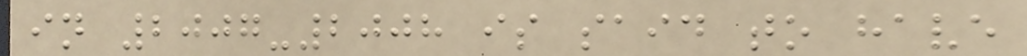in 2007-2008 is said to have
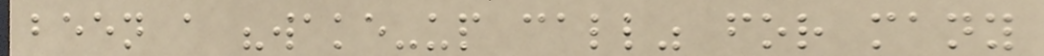been a "wake-up call" for many
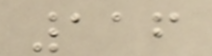116
